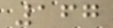167
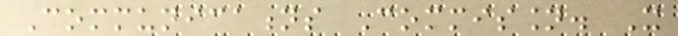Communications Commission. It
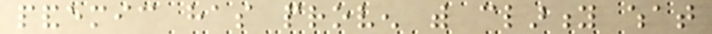pandemic has proven with clarity what
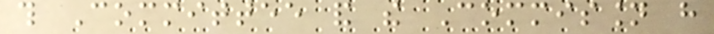this Committee and the Commission have
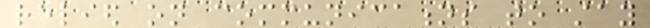relied on communications to stay
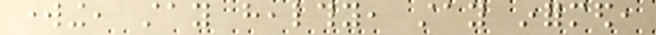working, stay healthy, stay informed,
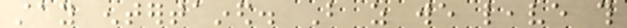stay entertained. But as we leave this
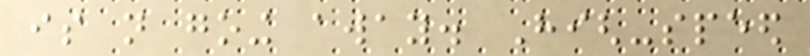is not going away. High-speed
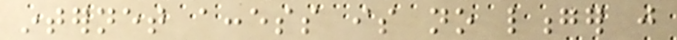internet access is no longer just
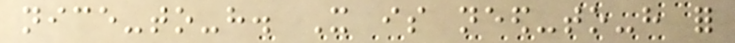nice-to-have. It is need-to-have for
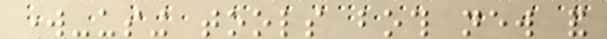work-using tools both new and
